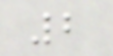2
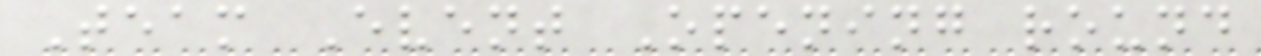Team Event Opening round
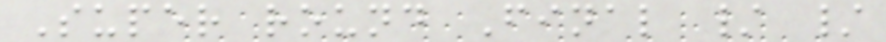Super round Final / /
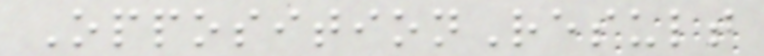OppositionResult
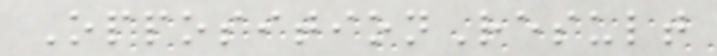OppositionResult
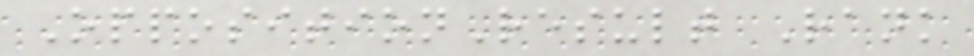OppositionResult Rank
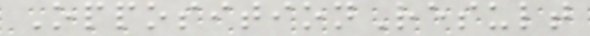OppositionResult
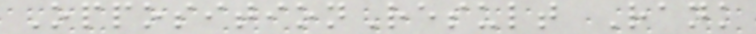OppositionResult Rank
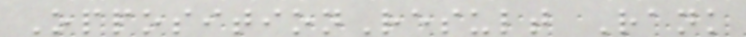OppositionResult Rank
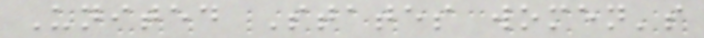United States women's
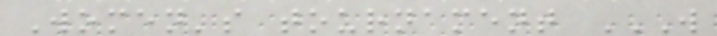Women's tournament W
